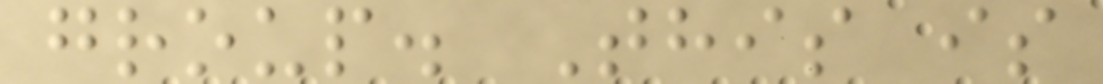group. This is
